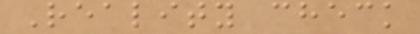Reality check
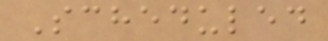Scheduled
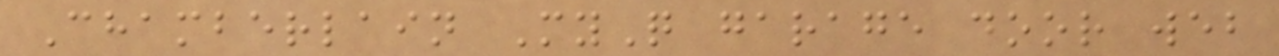Chamberlain MyQ garage door web
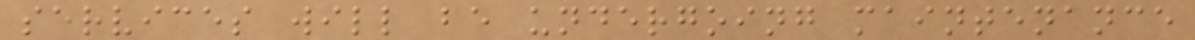services will be undergoing maintenance
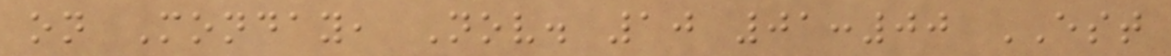on Monday, Nov. 10 01:00 EST
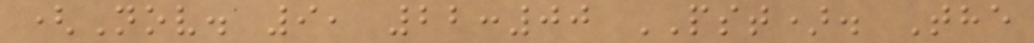(Nov. 9, 22:00 PST). The
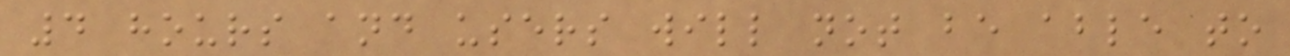4 hours and users will not be able to
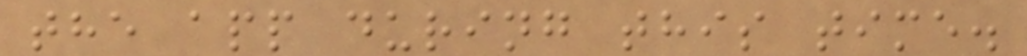the app during this time.
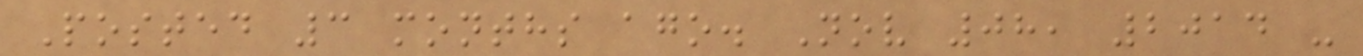Posted 3 months ago. Nov 08, 2014 -
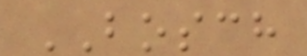BOSCH
